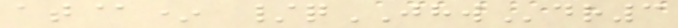at@* /qJHWdr3
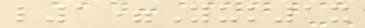l1=Yuk1x
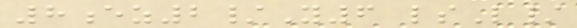8ez2/Y6 lsL/
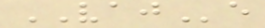VAJe
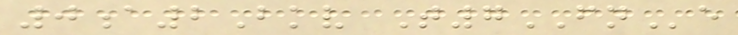0a2Bkv T7FNe
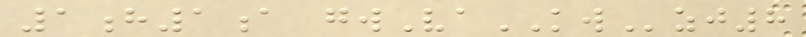1h1a gwVaKWzj8
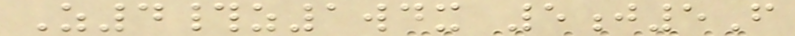Z4#z1wdx 5j5F
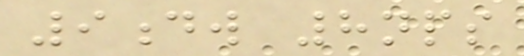9dw 8nps
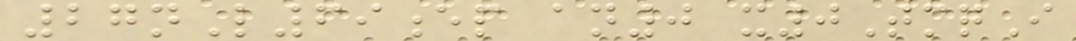27nL69ep an0 x0TmqI
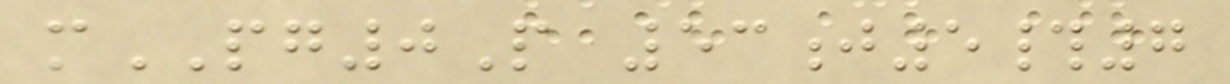mPG0P 53j5#7
